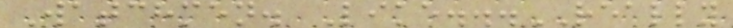Watchmen. Like...REALLY
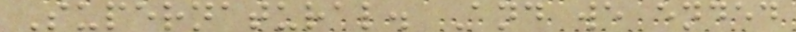Supernatural. And we ended
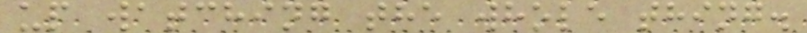up watching the whole thing.
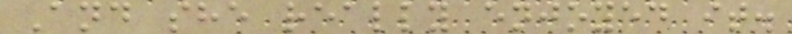And she really enjoyed it.
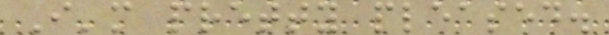I'm pretty pleased.
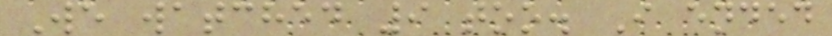We watched 9 too. I ended
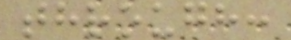through:
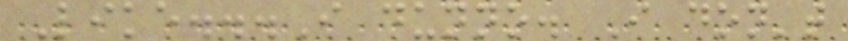Like...I dunno. I don't
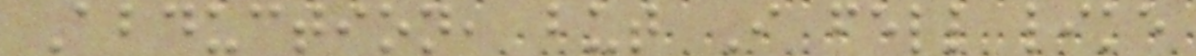Abduction, but I fell like
